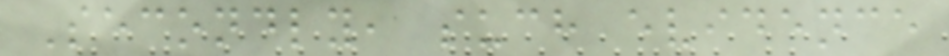Secondly, such evidence
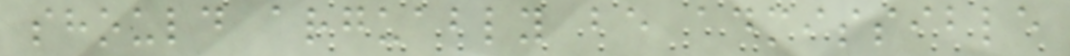should arguably be admissible
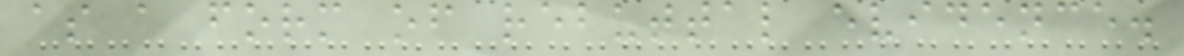as a form of rebuttal evidence.
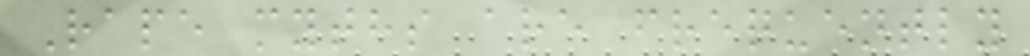Rape myths are frequently
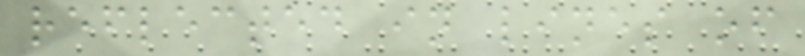reflected in lines of
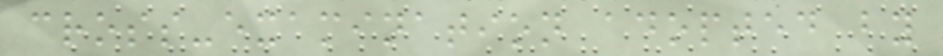cross-examination adopted by
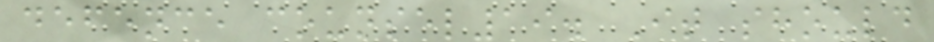defence counsel19. It should
